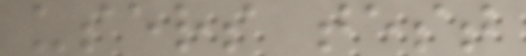users test
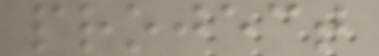project
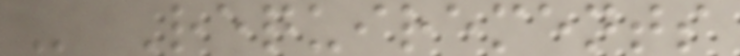- Requirements
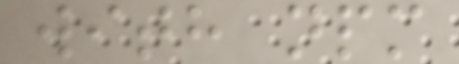with npm
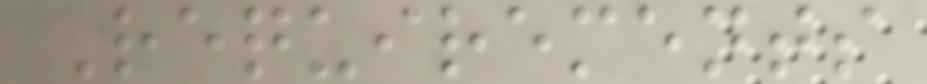Requirements
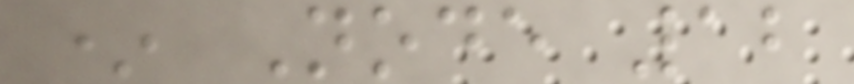* Node 12
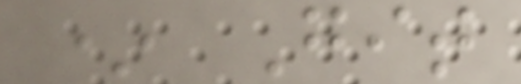* Git
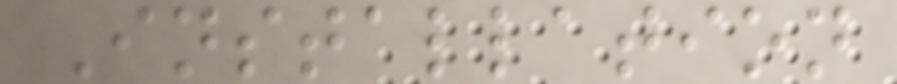Installation
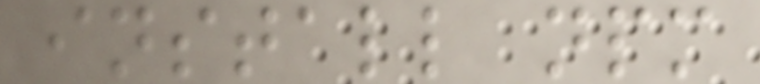install npm
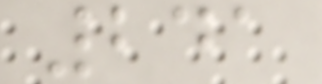241
